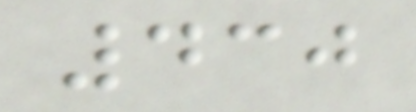430
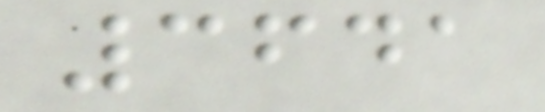3641
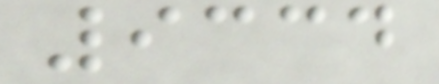9334
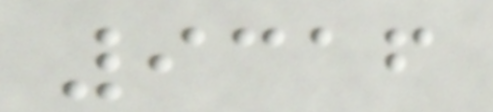9316
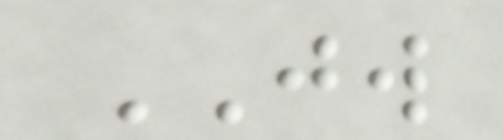JW
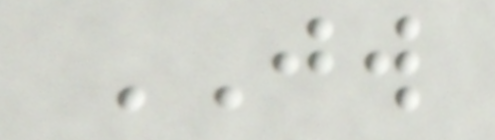JW
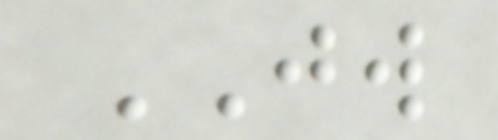JW
